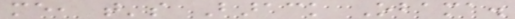me, that's Barack Obama.
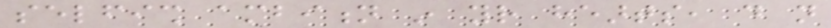selfish ambition in your hearts, do not
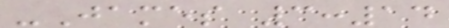-James 3:14
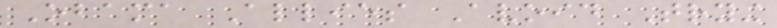Obama Allies Avoid Trying
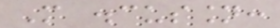More discussion:
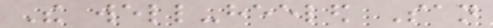The well-heeled San
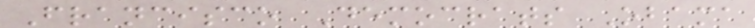Francisco Democrats Obama
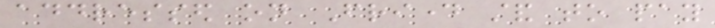addressed on Friday stand to pay
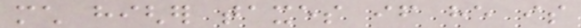much higher taxes if he is
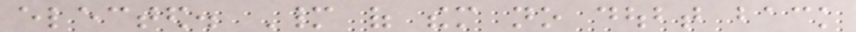elected. Many of them no doubt back
